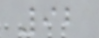92
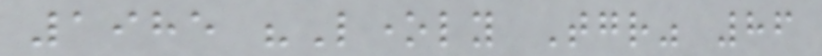1985 "Lonely Together" 86
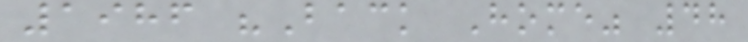1986 "Back Home" 48
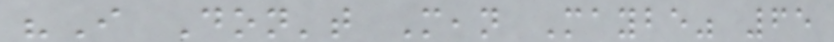"I Don't Mean Maybe" 65
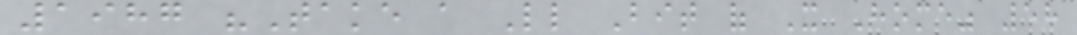1987 "Take a Little Bit of It Home" 58
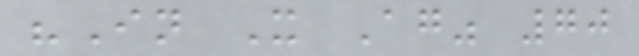"In It Again" 70
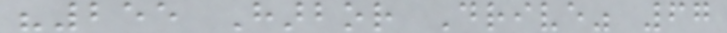"255 Harbor Drive" 67
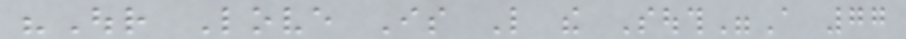"Our Love Is Like the South"A 77
